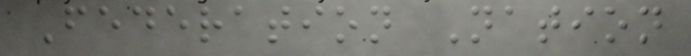Federation Nation
